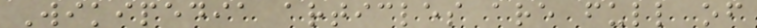Wikipedia articles are full of
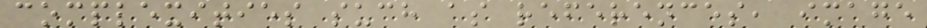complexities such as references, image
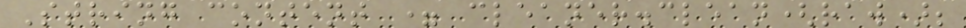String content = cleaner.clean(raw);
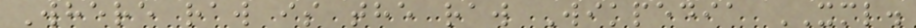Where raw is the raw Wikpedia XML.
